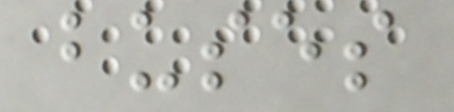buses
